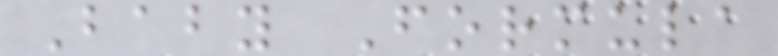Baby Formula
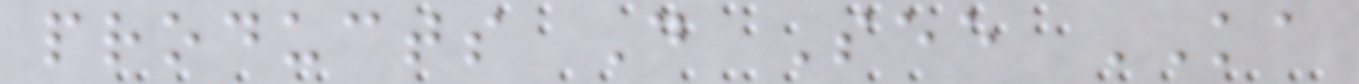products D See KA
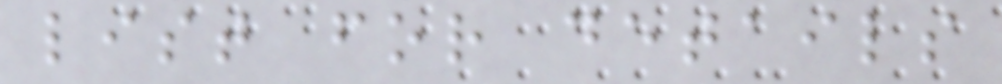list for details
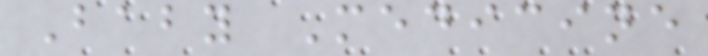Baby Medicine
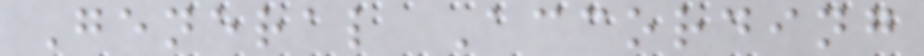General According
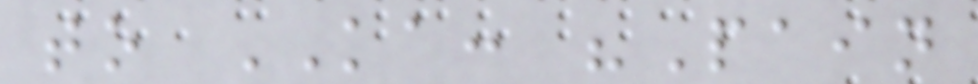to KA: "Pain
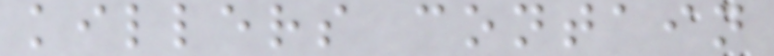killers contain
